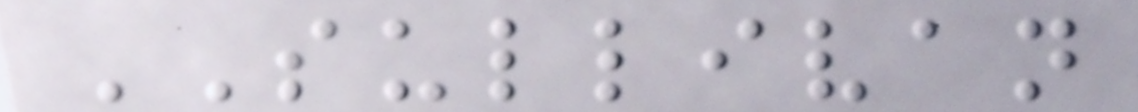SULLIVAN
